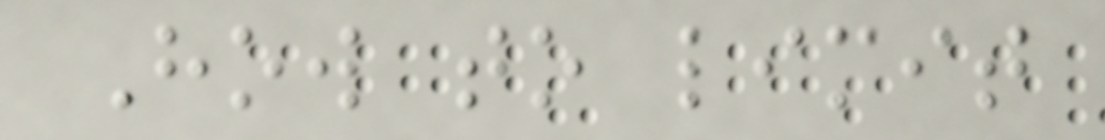How to limit
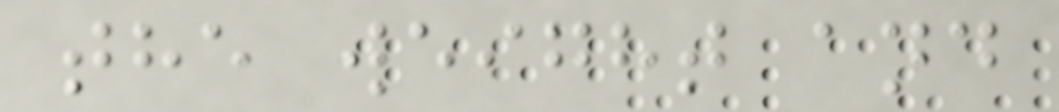the weight and
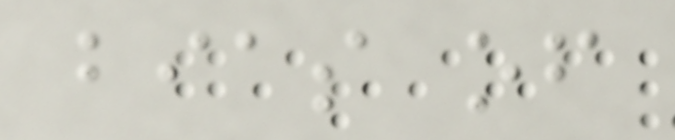bias of
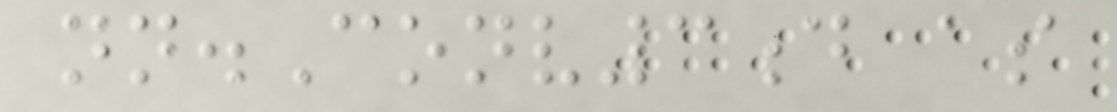nn.Conv3d as
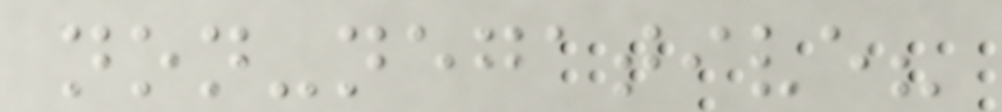non-negative?
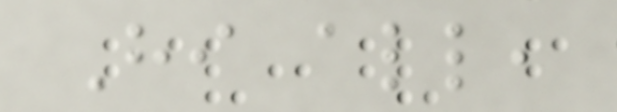Hi all,
